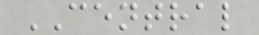CENTRAL
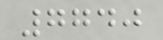7740
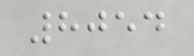8054
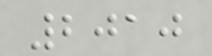2010
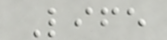Life
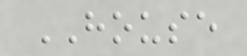HOUSE
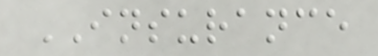INSURANCE
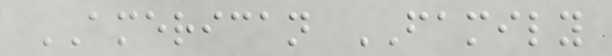AMERICAN FAMILY
